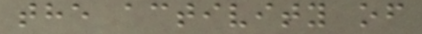the activity of
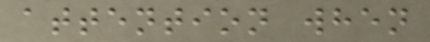attention when
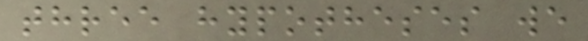three hypotheses we
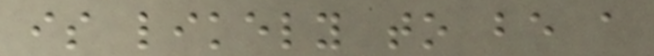is likely to be a
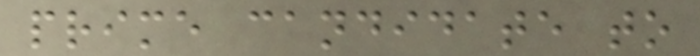prime candidate to
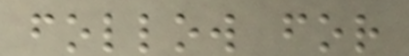follow for
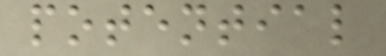potential
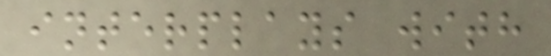interplays with
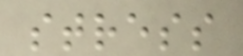stress
